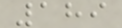189
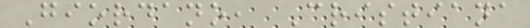Giordano, Cristiana
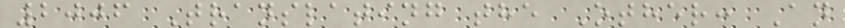2006 Translating the Other: An
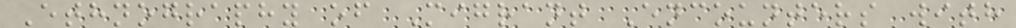Ethnography of Migrant Encounters with
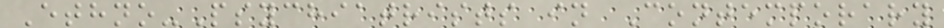Ethno-Psychiatrists in Contemporary
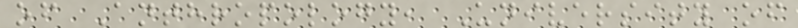of Anthropology, University of
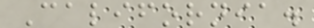California.
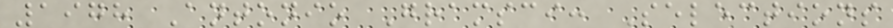1978 Antonio Gramsci: Selections
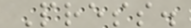Press.
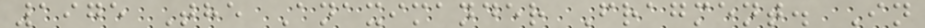1975 The Anaximander Fragment. In
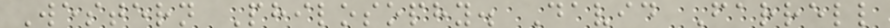Western Philosophy. David Farrell
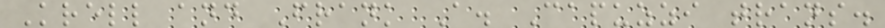Krell and Frank A. Capuzzi trans.
